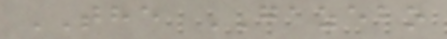THE GAZEBO
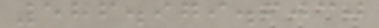586.979.6030
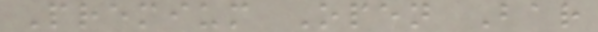Premium Open Bar
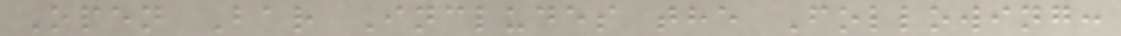Open Bar Includes the Following:
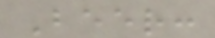Beer:
